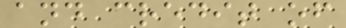and credit of
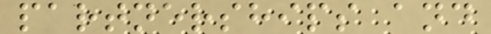partnerships and
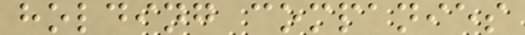holding companies
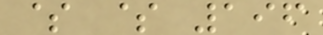$ $ 196
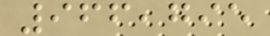966,795
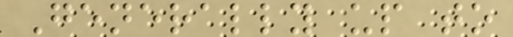Generally up to
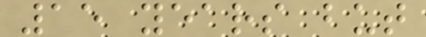15 years but
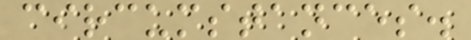circumstances.
